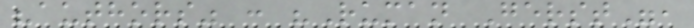"authors" : "Ruman Gerst",
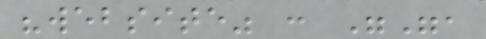"website" : "",
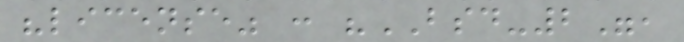"license" : "BSD-2",
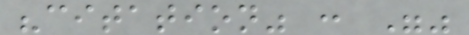"citation" : ""
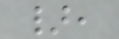},
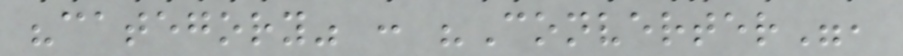"category" : "Converter",
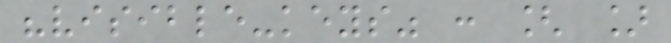"visible-keys" : [ ]
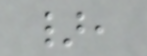},
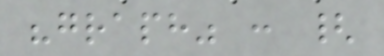"graph" : {
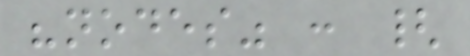"nodes" : {
